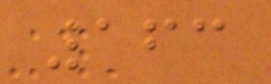163
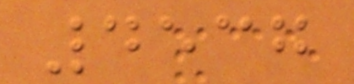4537
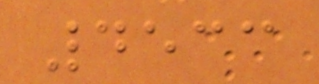4533
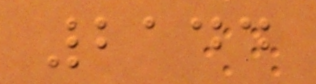2144
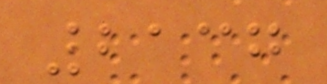2137
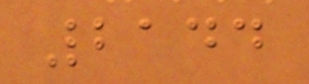2144
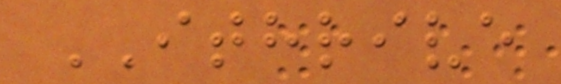ITHRIVE
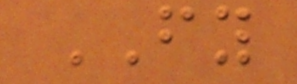FY
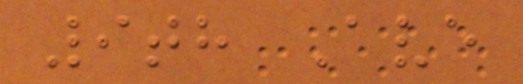9th Ave
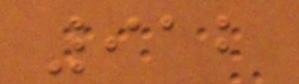912
